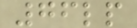76lp
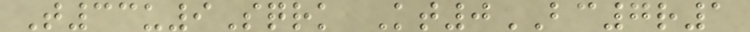T33u9Sqrk Kt0BC7r1
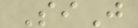SiJ
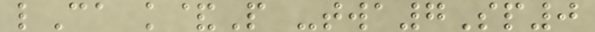lCa k&P -twa7Sp0
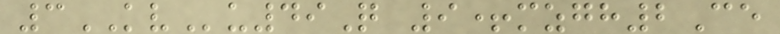3KVu49Q 9+mzgh2Ce
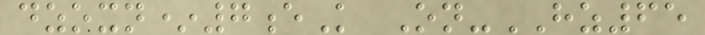dzoxn*7eK On-HZ65
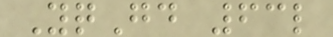YqGd 63l
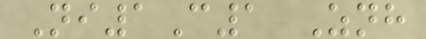Ni1C1 Znh
